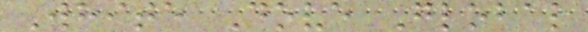White Dove Global
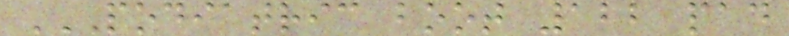PODIATRIC BOOT 122 PAD
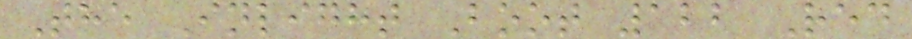The Inlight Boot 122 Red
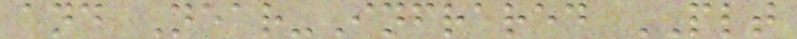and Near-Infrared PLT
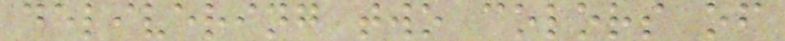delivering two colors of
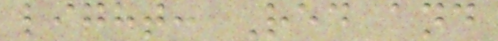light: Red and
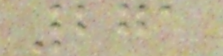271
